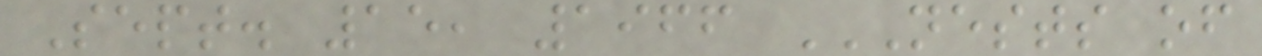Sept. 15, 1966 NESTS OF
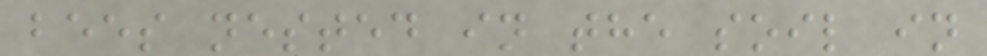bees nested in the soil in
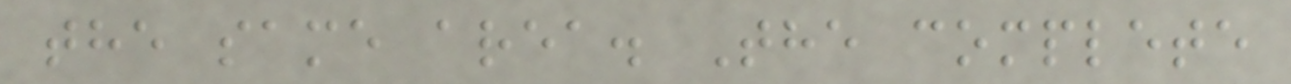the same area. The complete
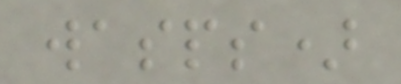wasps)
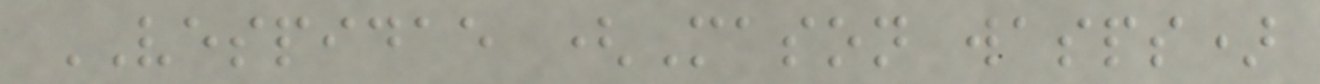VESPIDAE (Mason wasps)
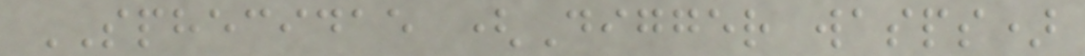SPHECIDAE (Digger wasps)
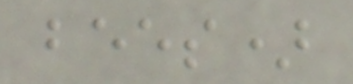bees)
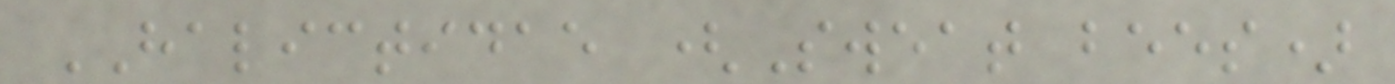HALICTIDAE (Sweat bees)
